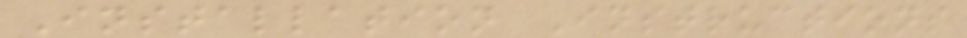Installation Instructions
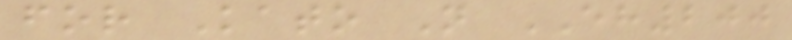for Kato N EH200
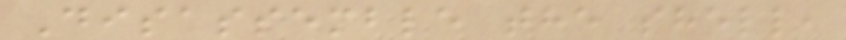Disassemble the shell,
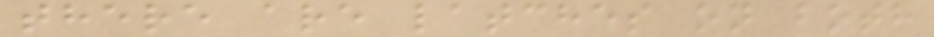there are latches on both
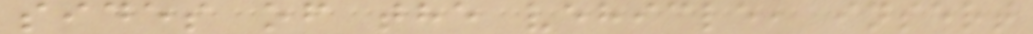sides of the vehicle, insert
